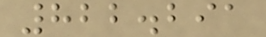822.291
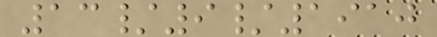13/9/1910
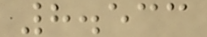8.533
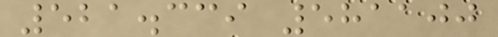521.339 581100
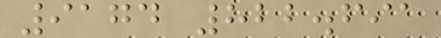9174 822.691
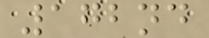172nd
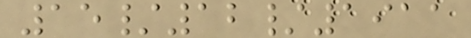15/12/1911
